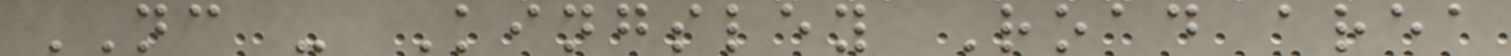NC - Kingsley Road area
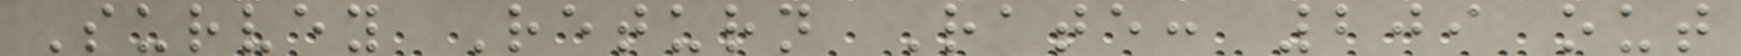Survey Return Rate: 209 out
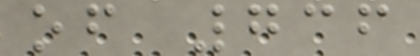of 736
